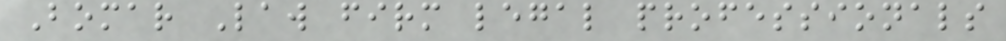Bomar Law firm legal professionals
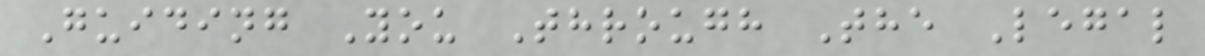Guiding You Through The Legal
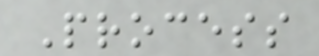Process
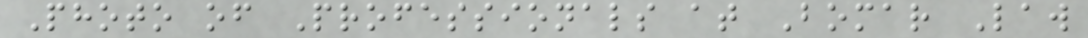Photo of Professionals at Bomar Law
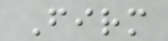Firm
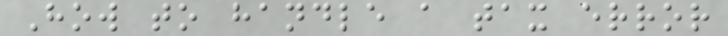How to handle a tax error
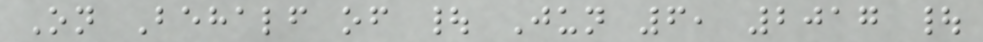On Behalf of | Jun 6, 2017 |
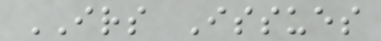IRS Issues
